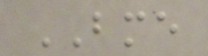BME
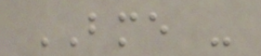BME -
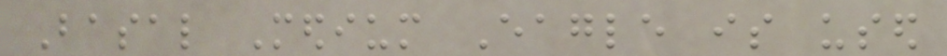Basal Medium Eagle is used
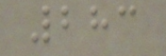283
